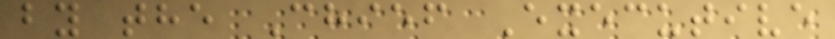by the Chief Executive
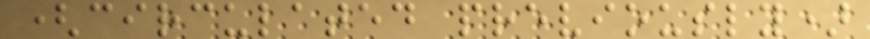(circulated previously)
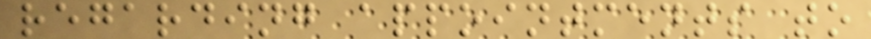regarding appointments to
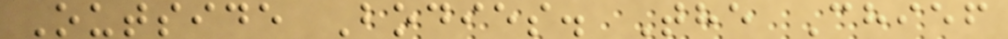Outside Bodies. The Chief
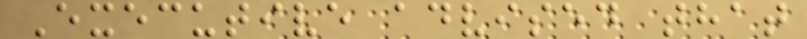Executive advised that
